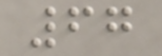67
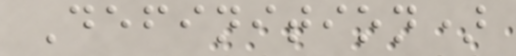Definition)
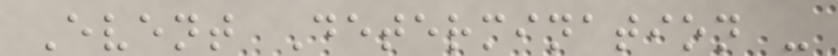Event Determination -
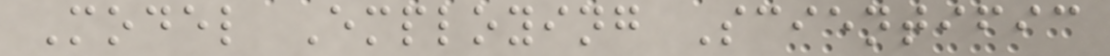Model Employing Scientific
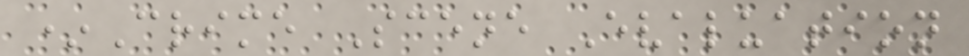*Crime Scene Evaluation
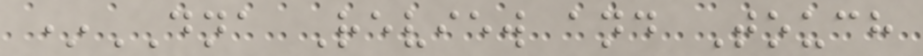*DNA Review and Touch
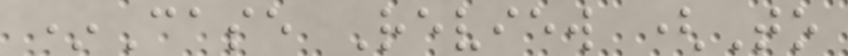*Case Review (To
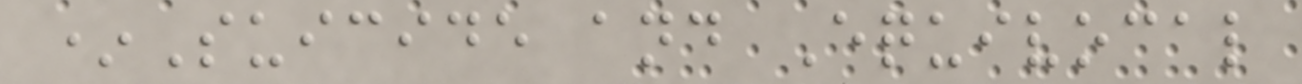*Suicide and Equivocal
